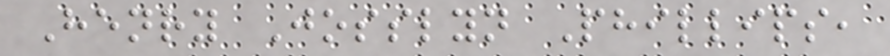Henry Josslyn Phillips,
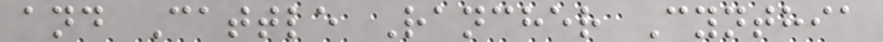and Cattle Rancher Cynthia
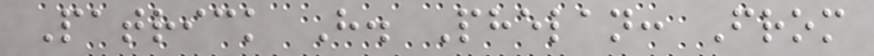Patrick H. Phelan: From
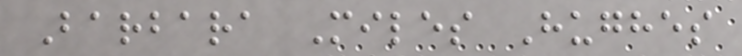Barbara Miles Hughes
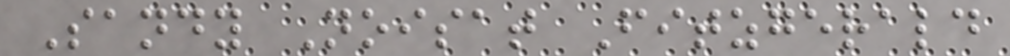Sandy Noisat Fitzgerald
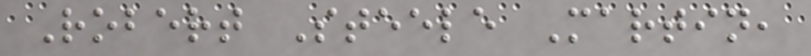Robert Steele Martin,
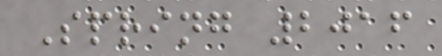Spring 2016
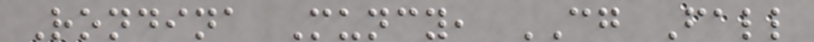Rondina Muncy, CG Fall
